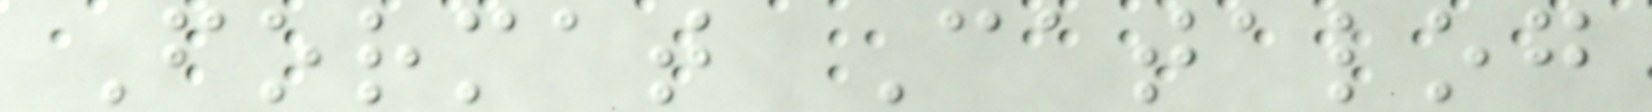Format Catalog
